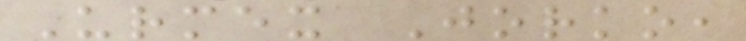Urmex Jorko,
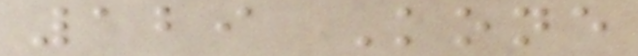129 Kone
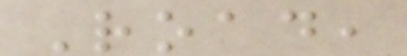Road,
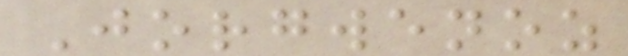Jorgwenoz
